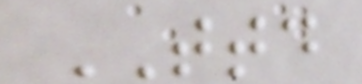TTD
